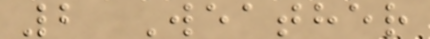2 Weather
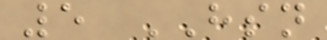5 HSN
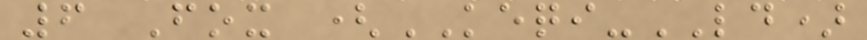6 Fox (KEQI-LD)
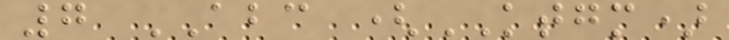7 ABC (KTGM)
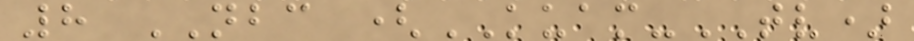8 NBC (KUAM-TV)
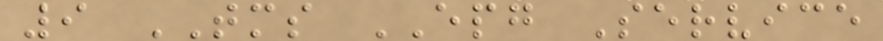9 TMS EPG Service
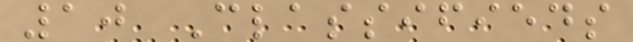10 Classifieds
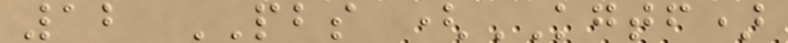12 PBS (KGTF)
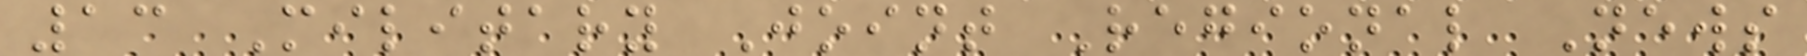13 Military Joint Regional News
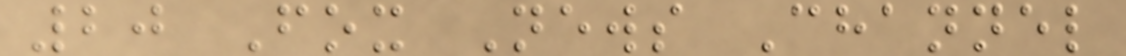20 Fox News Channel
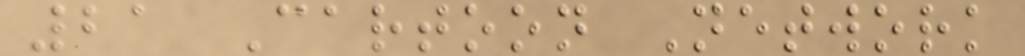21 Cartoon Network
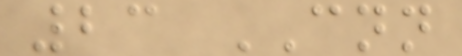23 CNN
